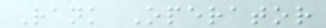Rank Operator
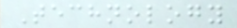Technology
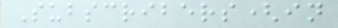Subscribers(in
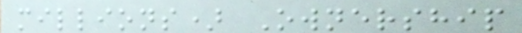millions) Ownership
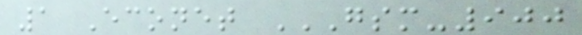1 Econet GSM-900
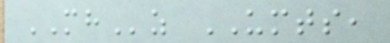MHz UMTS,
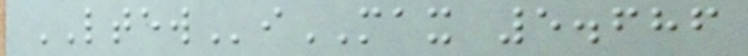LTEWiMAX 5.686
